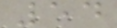54
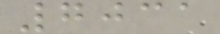7031
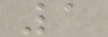1
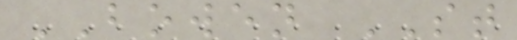BOWEN ST
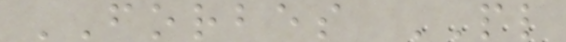FORBES PL
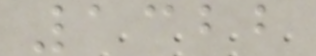1322
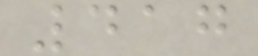417
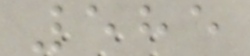585
